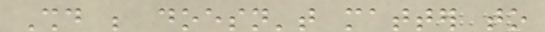Should be doesn't matter to
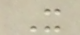It
